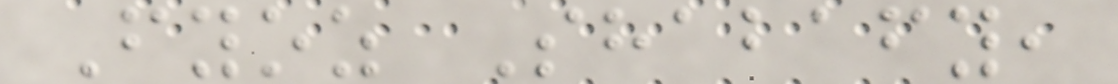Fyoz Shabafy,
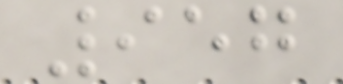957
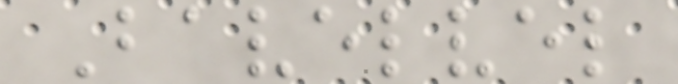Bavelvel
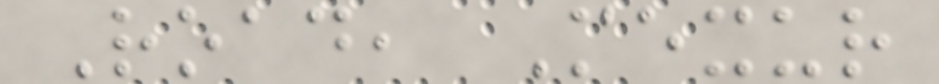Road, Mexur
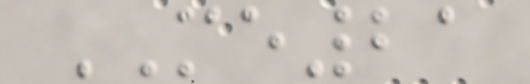ME21
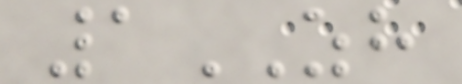1ZH
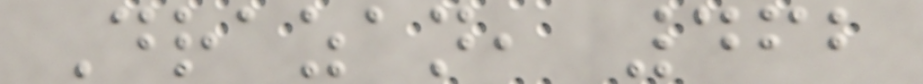Drazan, 462
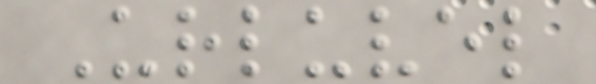Urluvel
